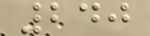240
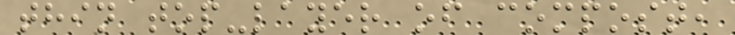thin top-layer of compost,
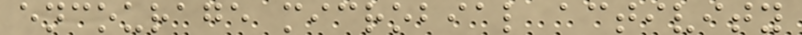encourage microbial activity
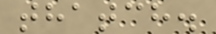thatch.
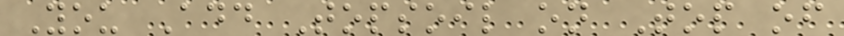You Add Topsoil on Top of
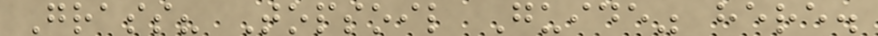Grass? Topsoil Guide" here.
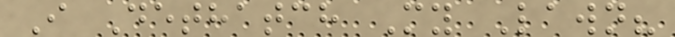I Dethatch My Lawn?
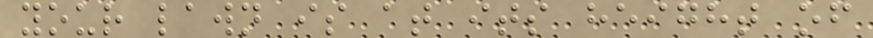your lawn is at its height of
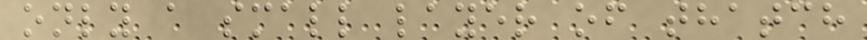only a small layer of thatch
